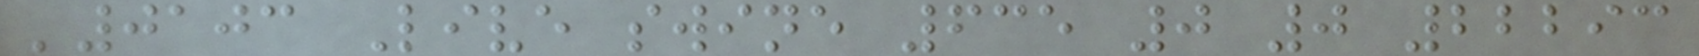'0103 Live swine 635 0 0 22293
